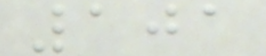101
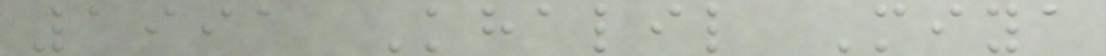1991 Khalil Miya
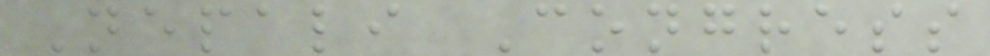Nepali Congress
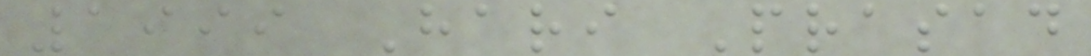1999 Hari Prasad
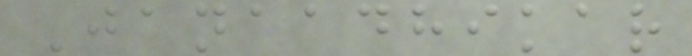Janaadhikar
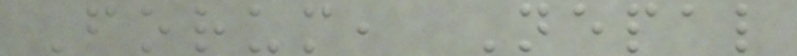Forum, Nepal
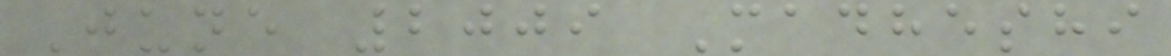June 2009 Madheshi
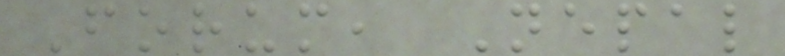Forum, Nepal
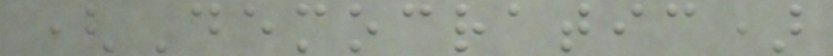(Democratic)
